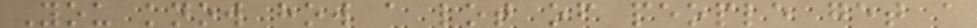You know how a lot of people get a
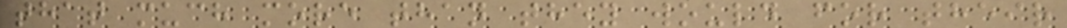that much more than they would for their
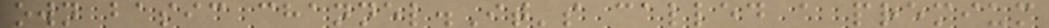own basic channel.It's called a premium
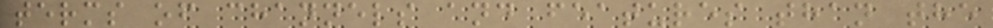terms of channels and features than the
